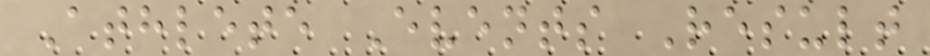Athlete Events Result
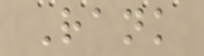Rank
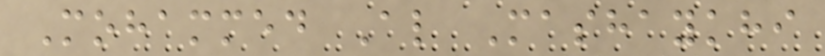Mohammed Al Mashaykhi
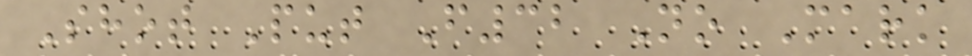Shot Put F32 No Mark
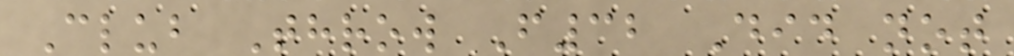Club Throw F32 Did not
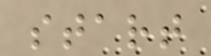start
